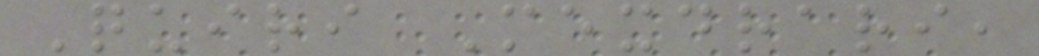Quiri Mexdrari,
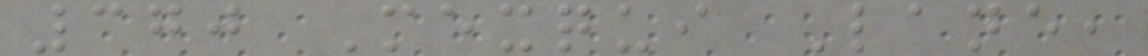370 Mexqui Lane,
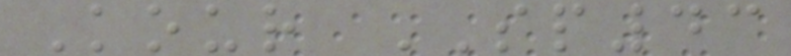Kour SP43
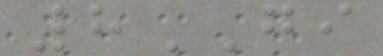8GI
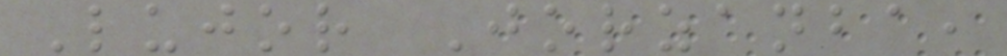Lujor Jorzanba,
